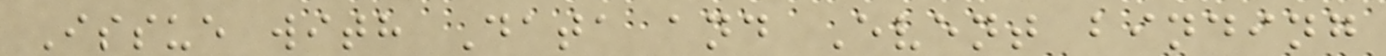Issue with Data and Event binding
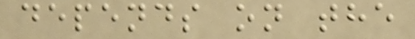depends on the
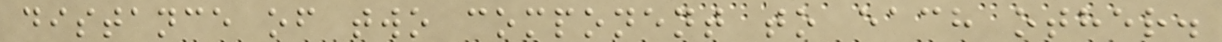distance of two component to each other.
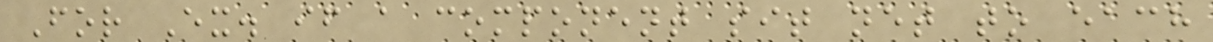For Ex. if a component sit net to each
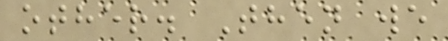other. Then we
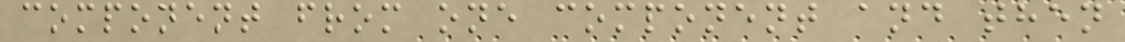component from one component and then
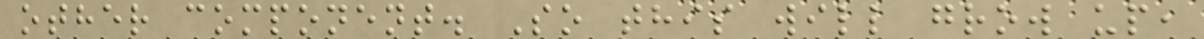other component. So this will grow up,
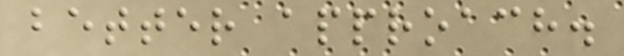better approach.
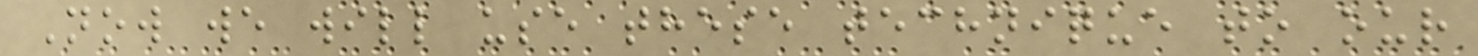Now we will use these technique to our
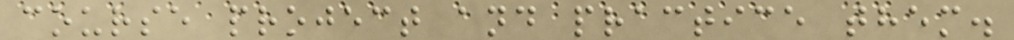course project and practice them.
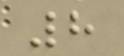8
